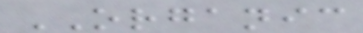ORGANIC
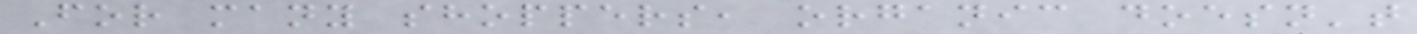For many shoppers, organic doesn't
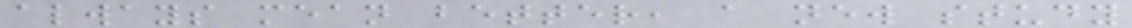always mean better, a new study
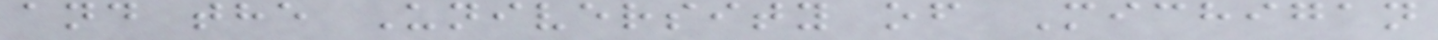and the University of Michigan
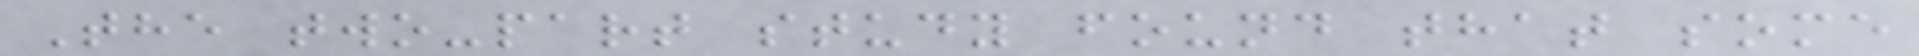The two-part study found that some
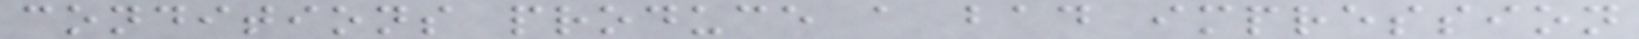conditions produce a bad impression
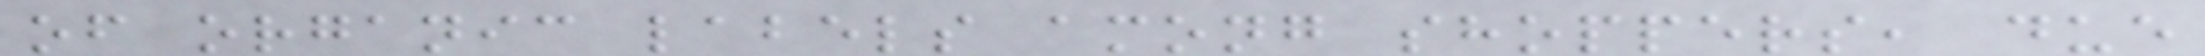of organic labels among shoppers, due
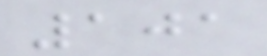101
